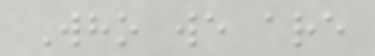Who we are
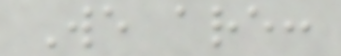We are:
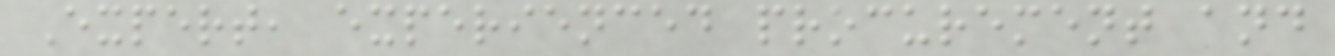Expert, experienced procurement and
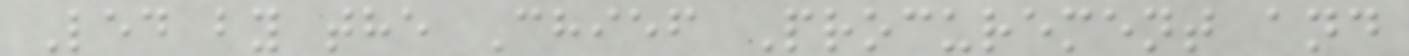Led by the Chief Procurement and
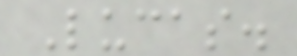Lucas.
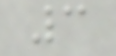3
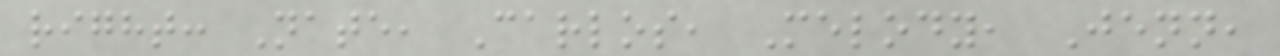right: Nate, Carlos, Melody, Jenn,
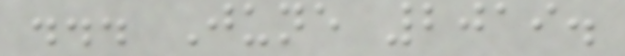... June 2019.
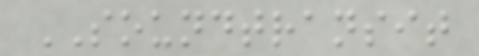SOUNDTRANSIT
